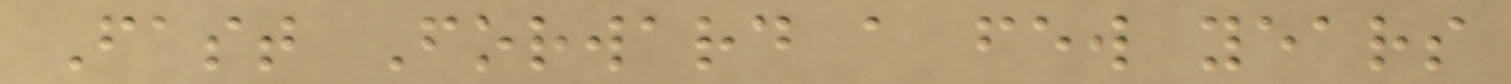Fast Forward a few years
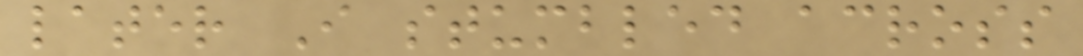later I stumbled across
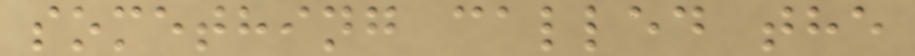something called the
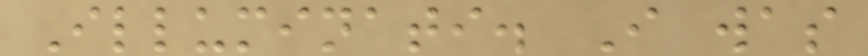Illuminati. I was
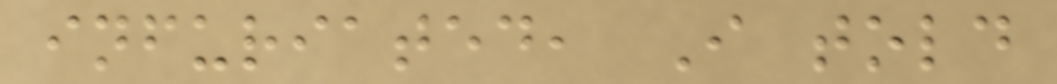infuriated, I told
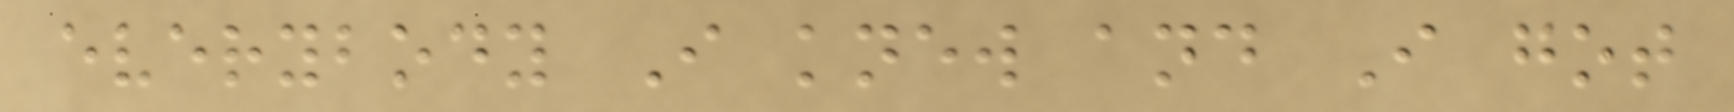everybody I knew and I got
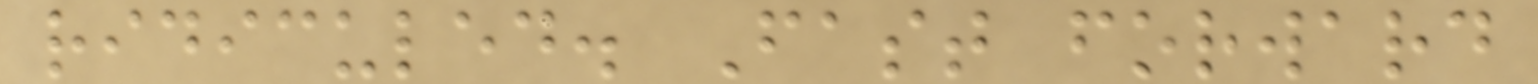ridiculed. Fast forward
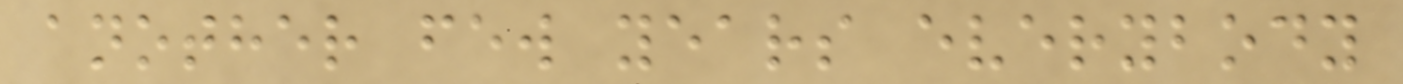another few years everybody
